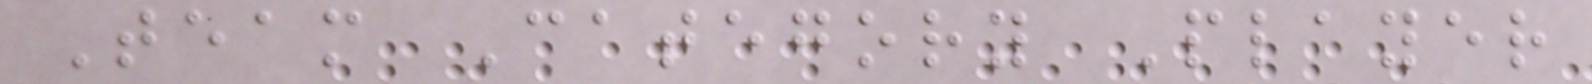Team Category Player
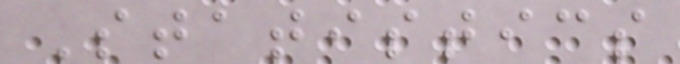Statistics
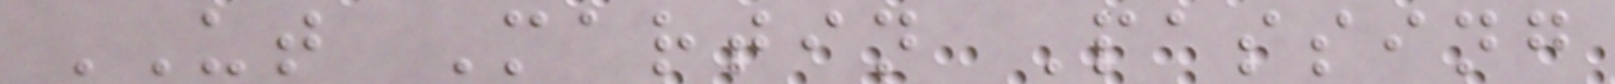UT Martin Passing
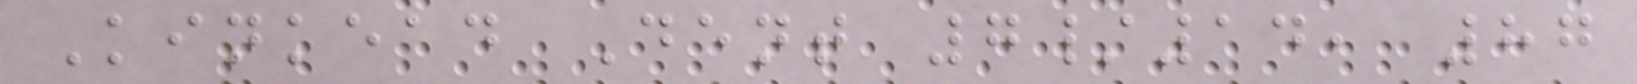Kinkead Dent 7/14, 87
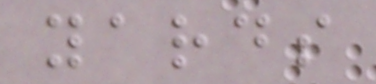yards
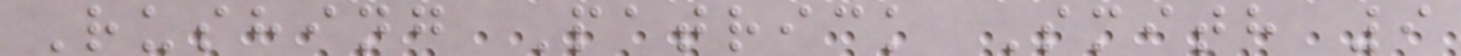Rushing Patrick Smith 9
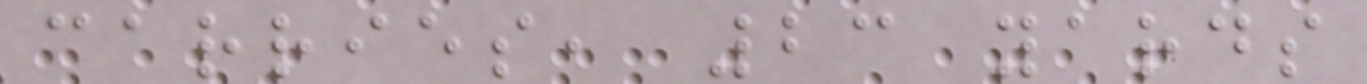carries, 23 yards
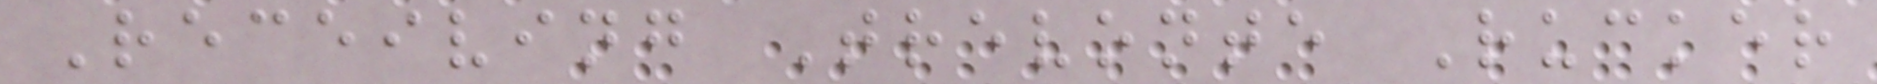Receiving Trevonte Rucker
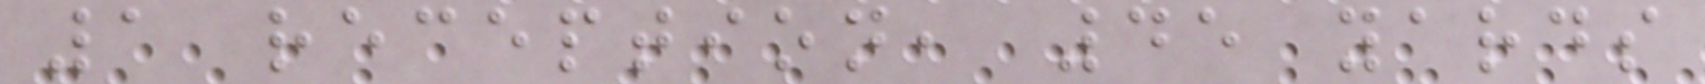1 reception, 45 yards
